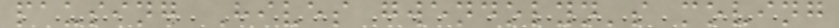pausing Hives gwendolyn's moving
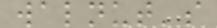walnut's
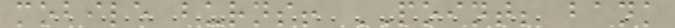mobile burns! POINT; bank
